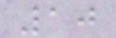10
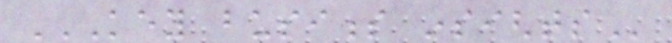KEY BUSINESS INSIGHTS
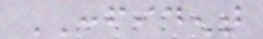CONFIDENT
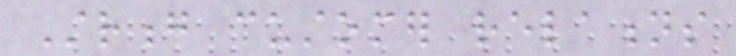Strong customer relations
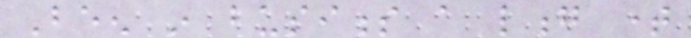Been in business a long time
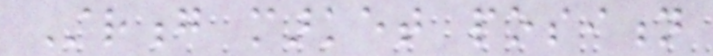Strong market position
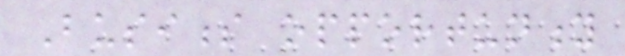Business opportunity
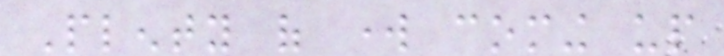Plenty of work coming up
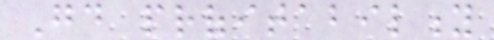Good profitability
